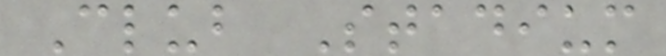Club Stadium
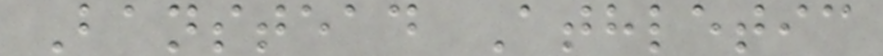Banstead Athletic
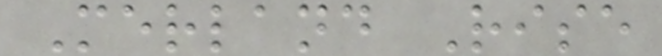Merland Rise
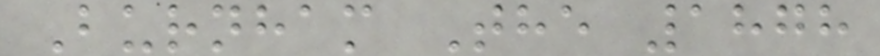Burnham The 1878
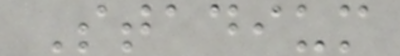Stadium
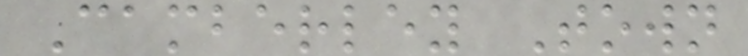Camberley Town
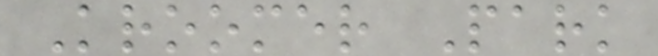Kroomer Park
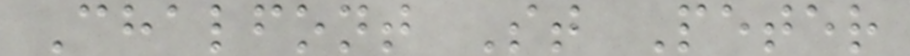Chalfont St Peter
